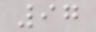97
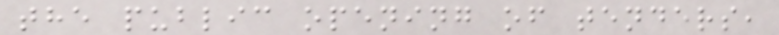the public opening of tenders,
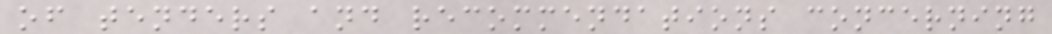of tenders and recommendations concerning
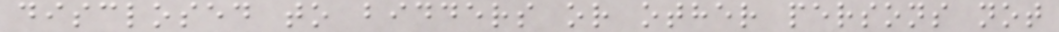disclosed to bidders or other persons not
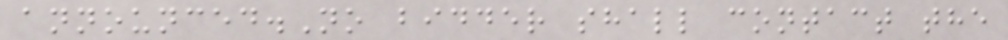announced.No bidder shall contact the
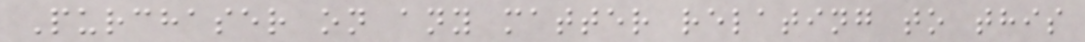Purchaser on any matter relating to this
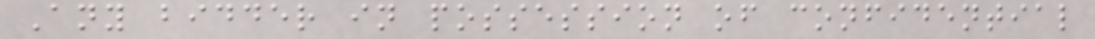Any bidder in possession of confidential
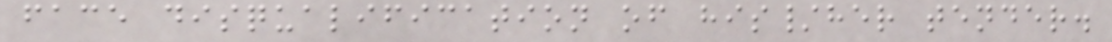face disqualification of his/her tender.
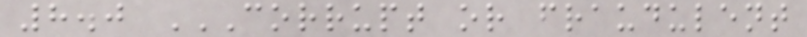8.0 CORRUPT OR FRAUDULENT
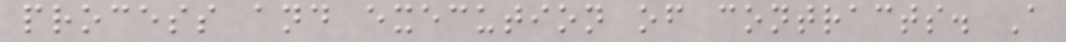process and execution of contracts. A
